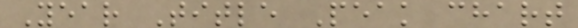Year Title Peak chart
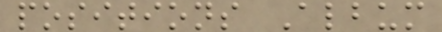positions Album
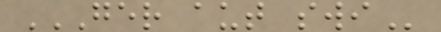GER AUT SWI
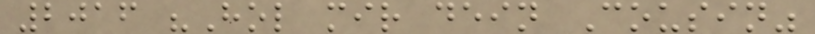2016 "Hol mir dein Cousin"
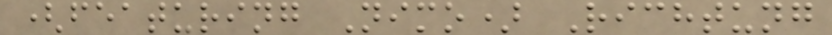(featuring Nimo) Richtung
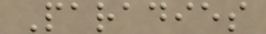Paradies
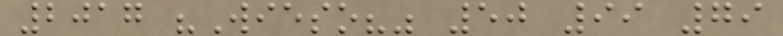2017 "Wieso?" 50 99 79
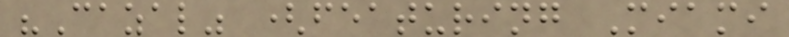"Cazal" (featuring Miami
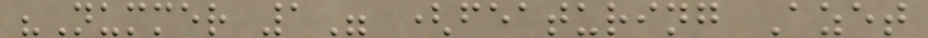"Nummer 1" (featuring Azet
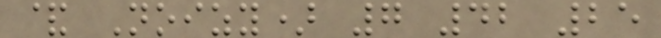& Noizy) 7 42 25
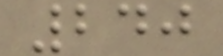240
